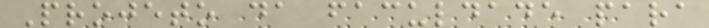Projeto da faculdade para
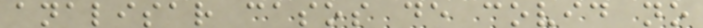analisar casos de covid no
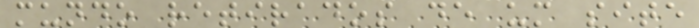mundo retirados de um site
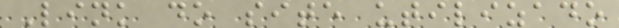Link do site utilizado
